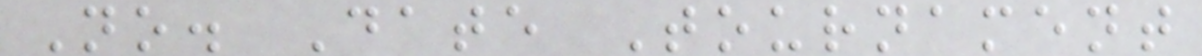No. Date Tournament
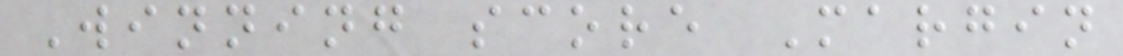Winning score Margin
